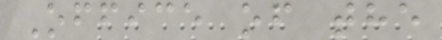Office of the
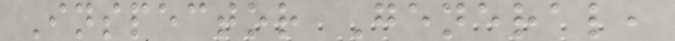Inspector General,
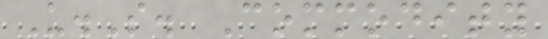U.S. Commodity
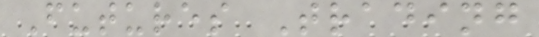Futures Trading
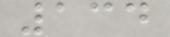134
